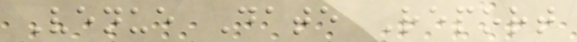Venue Date Report
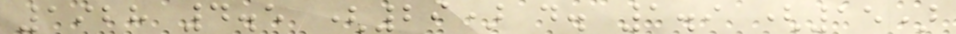1928 4.5 (29) d. 1.9 (15)
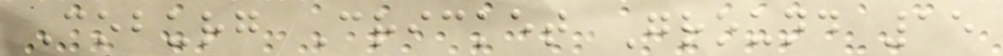Coburg Cricket Ground 15
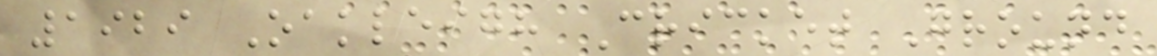1929 Oakleigh Cricket Ground
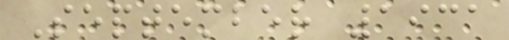September 1931
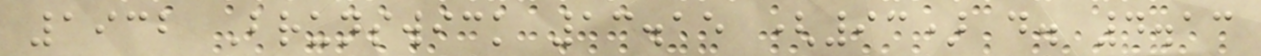1932 Brunswick 13.15 (93) d. 4.13
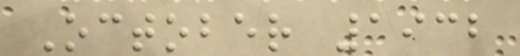October 1932
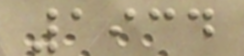1934
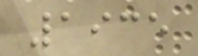1935
